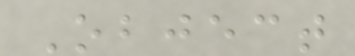Object
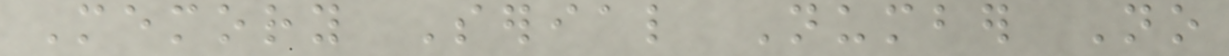Memory Serial Number No
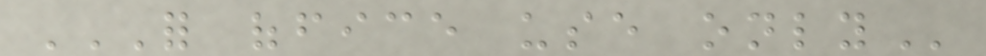FOR OFFICE USE ONLY
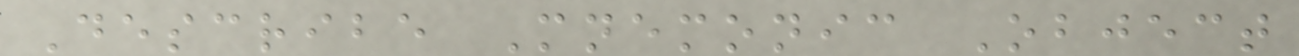Describe Mnemonic Object
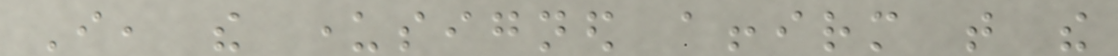I, the undersigned affirm that the
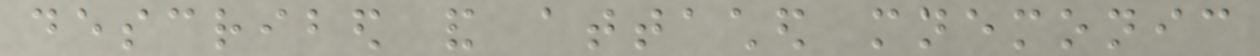described and attached mnemonic
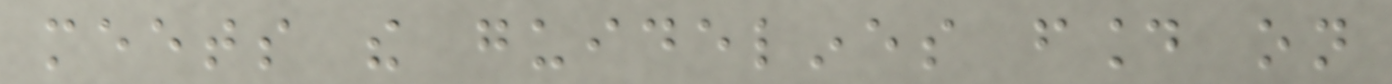meets the guidelines found on
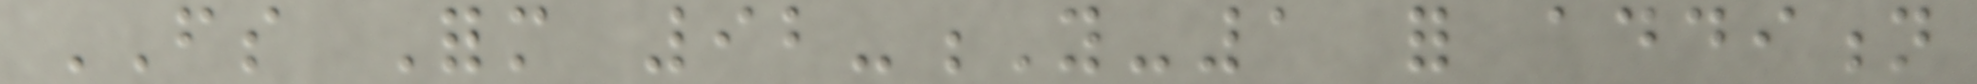FS Form 92-Y-1 for addition
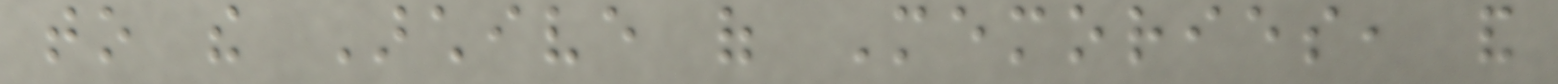to the Archive of Memories, and
